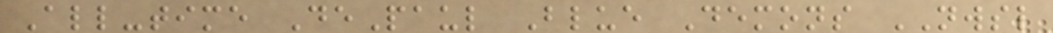All-time DePaul Blue Demons NWSL
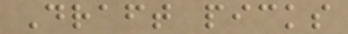Draft picks
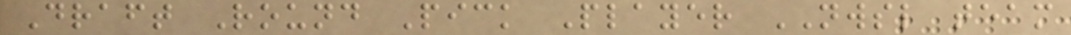Draft Round Pick Player NWSL team
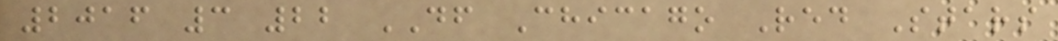2016 3 22 DF Chicago Red Stars
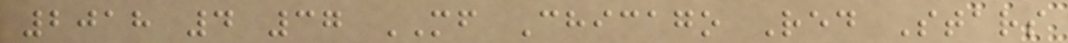2018 4 37 MF Chicago Red Stars
